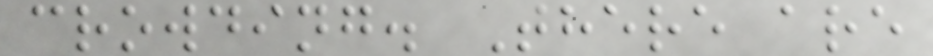crowding. There are
